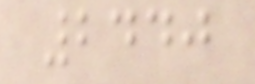2440
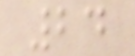24
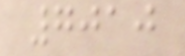7010
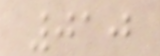010
